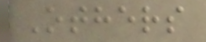Others
